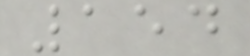154
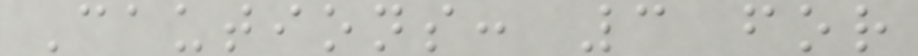Cautions: 3 for
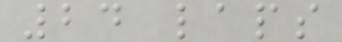24 laps
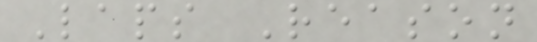Laps Reason
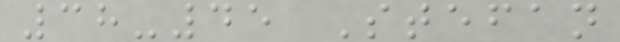38-45 Stefan
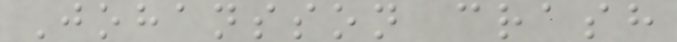Johansson crash
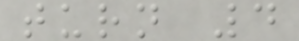turn 4
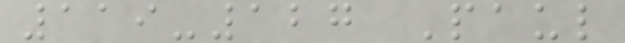119-127 Paul
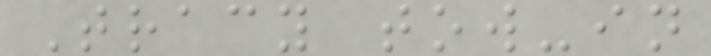Tracy tow-in
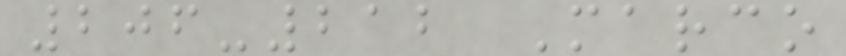206-212 Marco
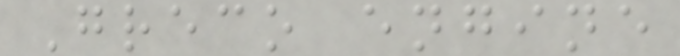Greco engine
